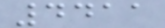4411
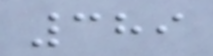389
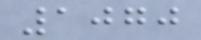1070
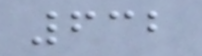632
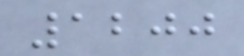1200
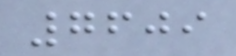7609
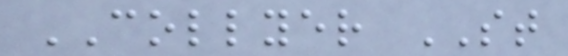COLLYER ST
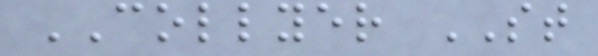COLLYER ST
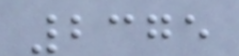2375
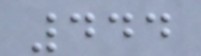444
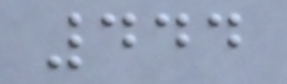444
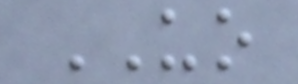UO
